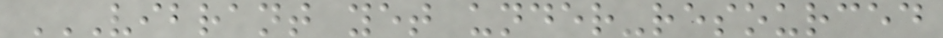VIBRANT YET UNDER-RESOURCED
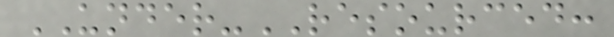UNDER-RESOURCED:
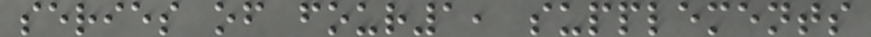series of four1, supplements
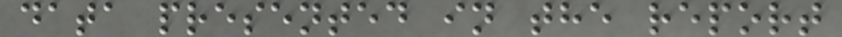data presented in the report
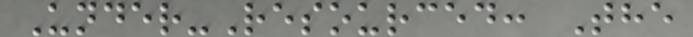Under-Resourced: The
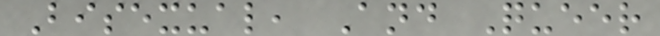Bisexual, And Queer
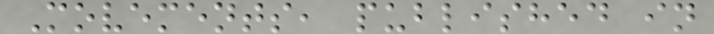Movements, published in
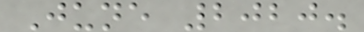June 2020.
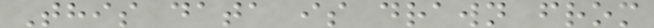This data is drawn from
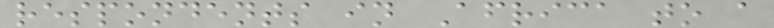respondents in Africa to a
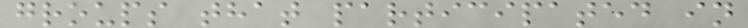groups that participated in
